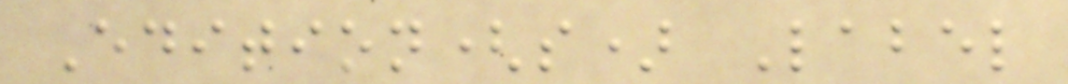Edition(s) Label
